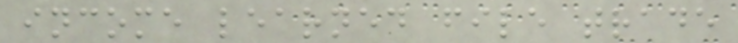income learned file trade
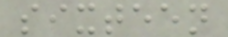sixteen
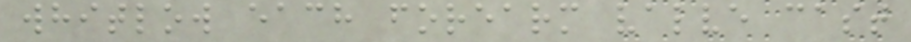whitlow each forearm valve cast
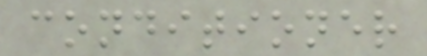conditioner
